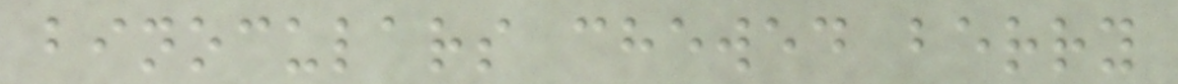binoculars chewed berry
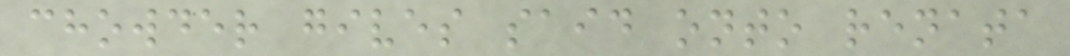chowder gives said onto renata
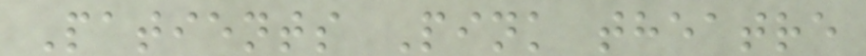Patients Pink theatre
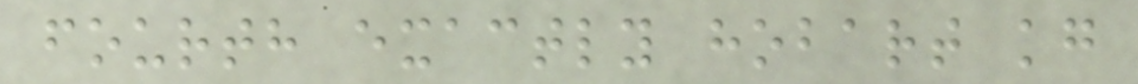fourth exactly hobart kg
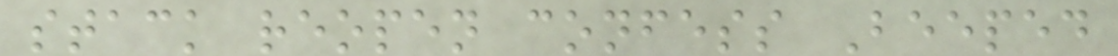stack reopen confess Beeped
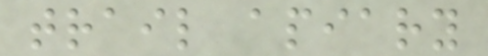trail apiary
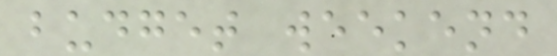budget weekend
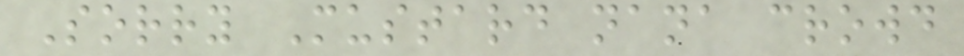Sorry Mustard nana crowd
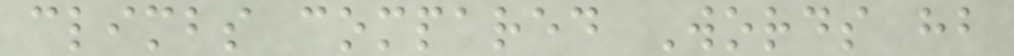climbs compared Words hb
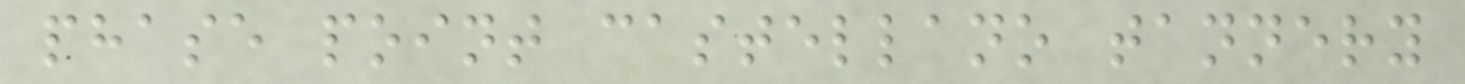phase point castellano tannery
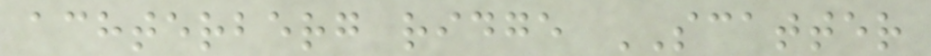achterberg ridge SCATTER
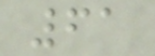61
